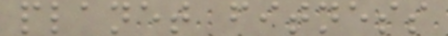planet fitness
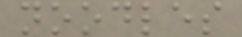noodles
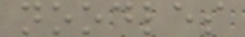noodles
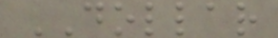DOLLAR
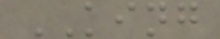KING
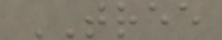TREE
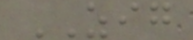ZIG
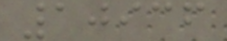10936
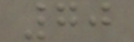70
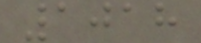1018
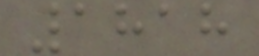1818
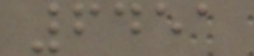6451
